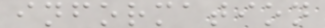information
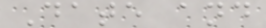Date and
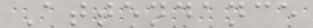Attendance
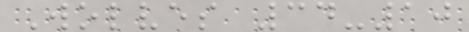Wolves 34-10
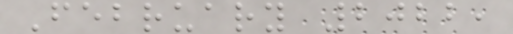February 2022,
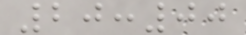20:00
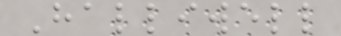Halliwell
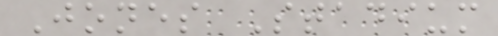Jones Stadium
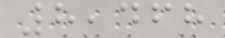8,468
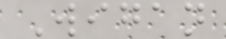Wigan
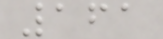161
